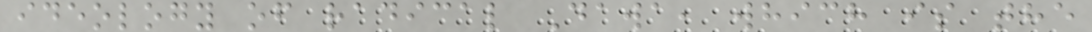ideology of radical Dawa, which is the
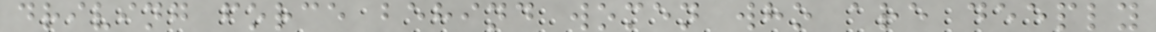driving force behind women who are deeply
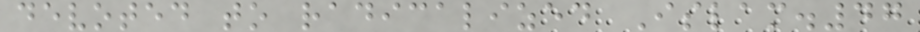devoted to radicalized Islam.47
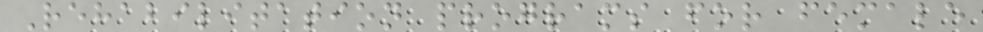Rehabilitation programs for female
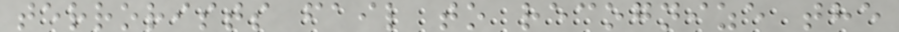terrorists fail to recognize the
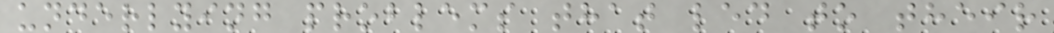underlying problems that led to their
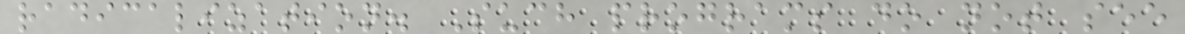radicalization. Such programs do not see
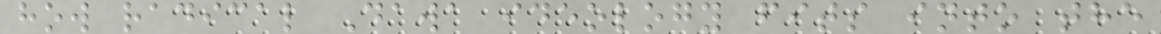how radical Dawa ideology fits into the
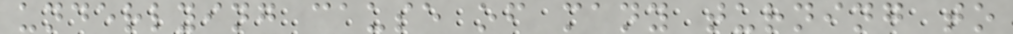underlying cause of many turning to
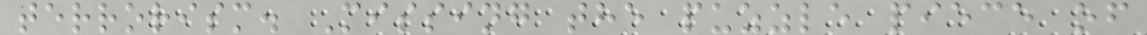terrorism. Missing the puzzle piece of
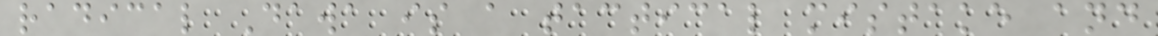radical Dawa is a tactical mistake and
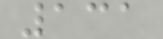131
